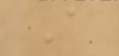A
